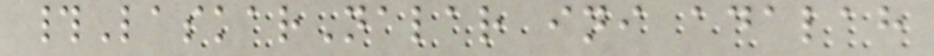#LaskarNalar ini adalah
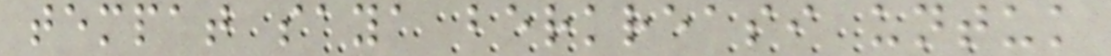tempat saya berkreasi untuk
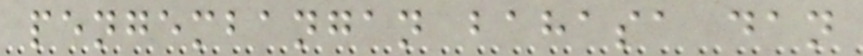pengembangan bahasa dan
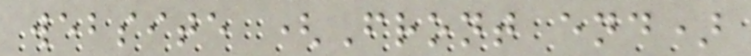website (Front end)
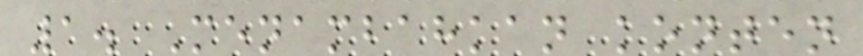1. Menambahkan konten
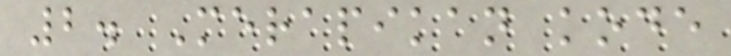2. Merapikan kode
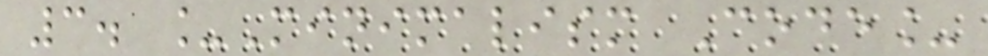3. _Minimalism Code_
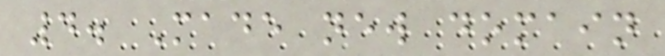4. Made new domain
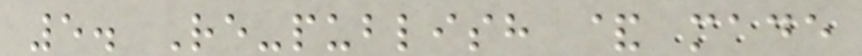5. Re-publish & made
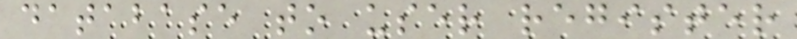database to user register
